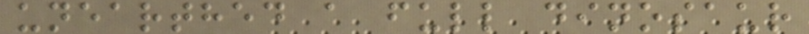unearthed a full dinosaur
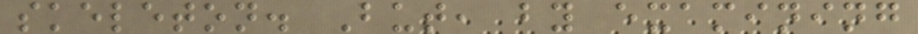skeleton. But, by examining
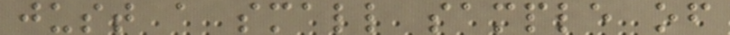just a small sample of
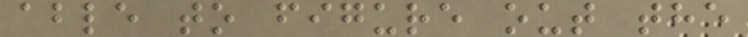able to figure out the
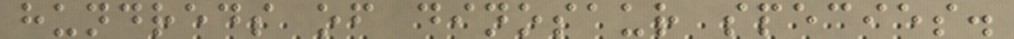hundreds of dinosaur species.
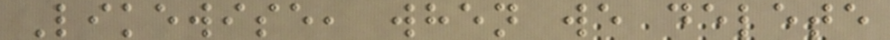Likewise, when we delete
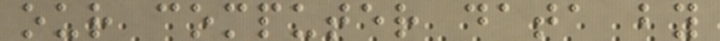our computer data by
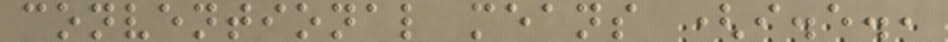conventional means (i.e.,
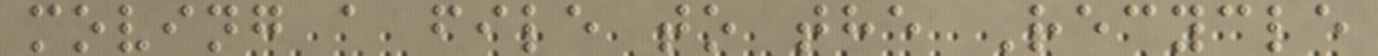moving a file to the Recycle
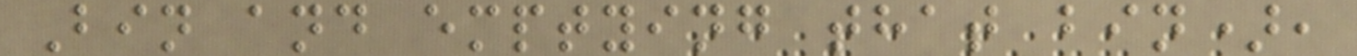Bin and emptying that bin),
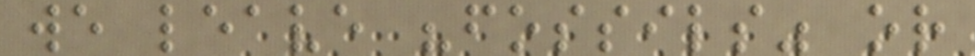we leave "fossils" or
